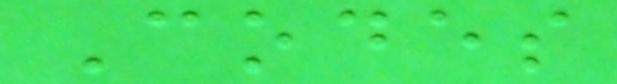Codes
